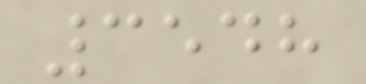3548
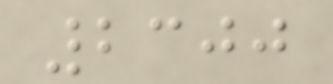2300
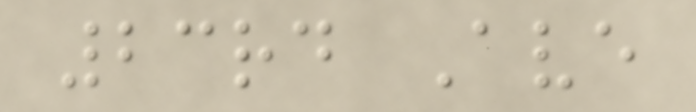23rd Ave
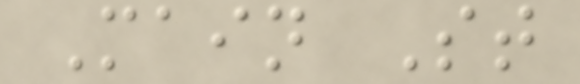Main St
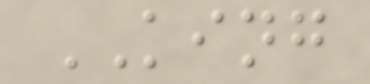KING
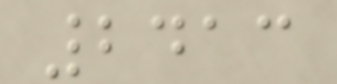2413
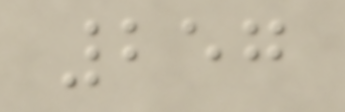257
